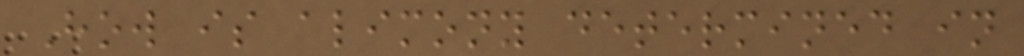How is alimony determined in
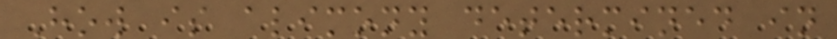How is alimony determined in
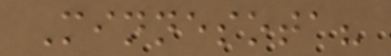Minnesota?
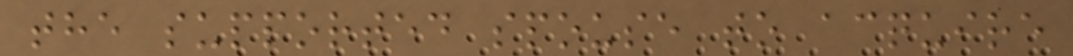the supported spouse to acquire
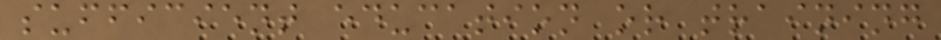sufficient education or training
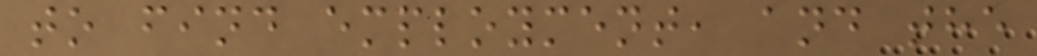to find employment, and the
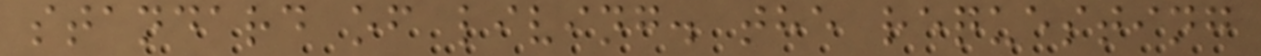standard of living. the requesting
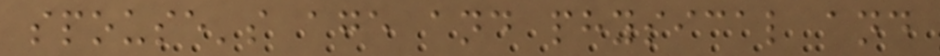spouse's age and physical and
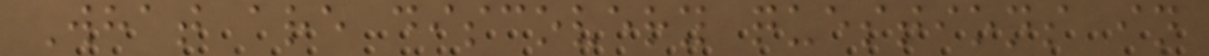What are discovery questions in
